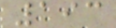193
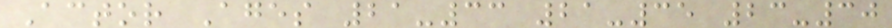Actor Ages 21-33 21-35 23-30
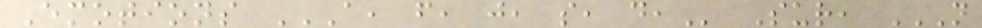Emotions A, F, J, S, D, Sur, N
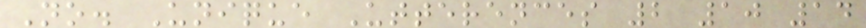No. Unique Utterences 2 10 14
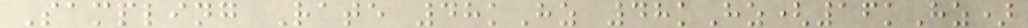Sampling Rate 48kHz 48kHz(16kHz)
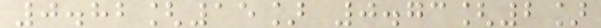0.82[15] 0.73[2]
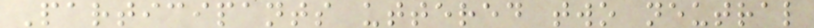Participants uttered two neutral
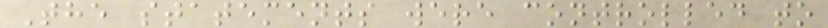The statements were controlled to
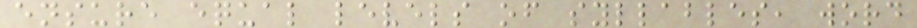ensure equal levels of syllables, word
